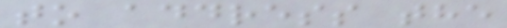to address the
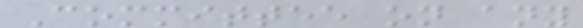Committee on any
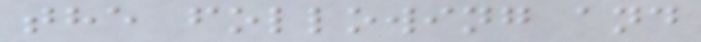the following and
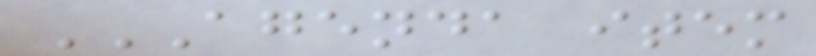AGENDA ITEM
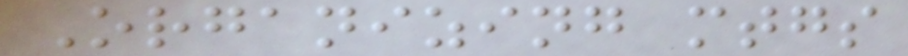Organizing mtgs
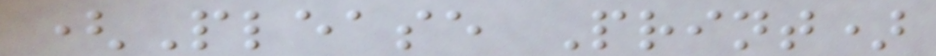(Please Print)
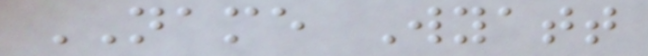NAME Wyatt
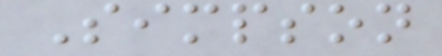Simpson
